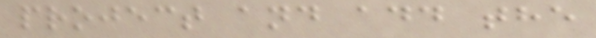project and add the
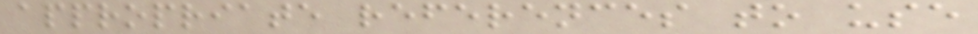appropriate references to use
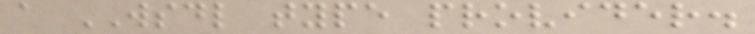a WSDL type provider.
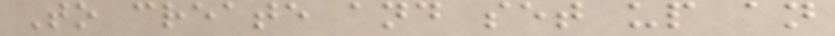To create and set up an
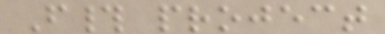F# project
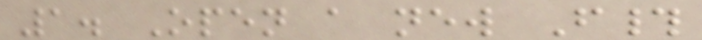1. Open a new F#
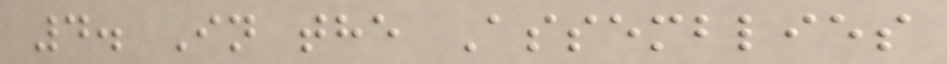4. In the Assemblies
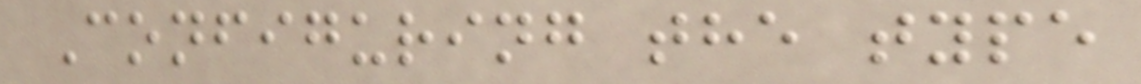Configuring the type
